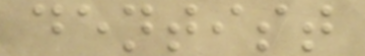dentist
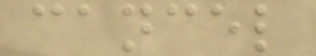cancel
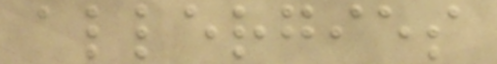allergies
